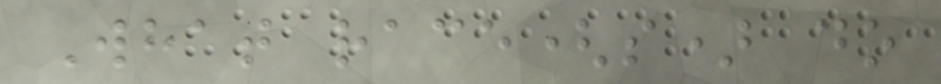What race(s) do
